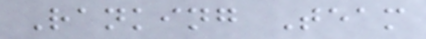Ranking Team
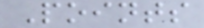Points
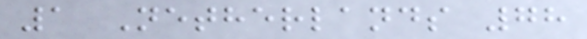1 Netherlands 78
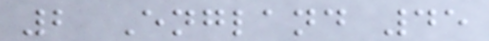2 England 45
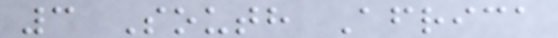3 South Africa
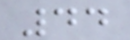44
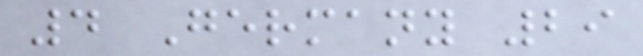4 Germany 29
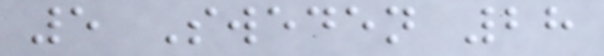5 Sweden 28
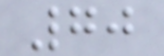70
